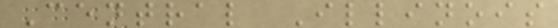Central Illinois
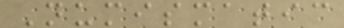Numismatic
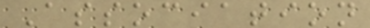Association
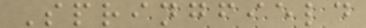Springfield
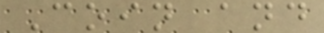Coin and
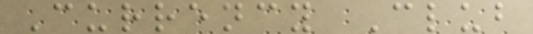Currency Club
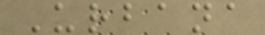Urbana
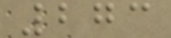273
